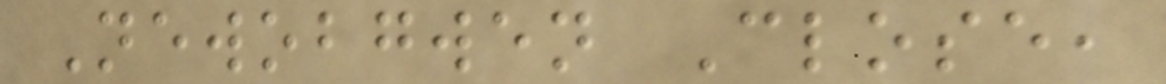Newobgwen Close,
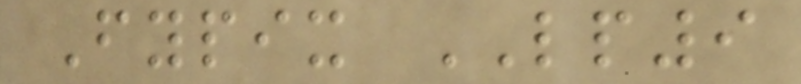Fypix LP9
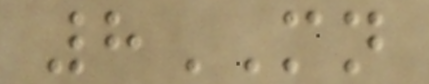8MN
